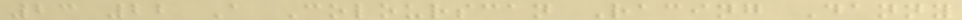23 22 A Colourscan Racing Danny
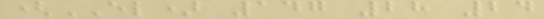(EL) 147 28 24
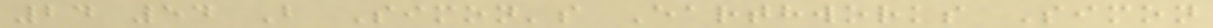24 54 B Simon's Earthworks Simon
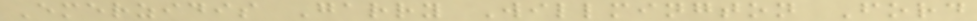Emerzidis Garry Willmington Ford
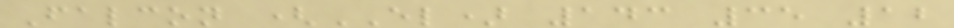Falcon (EL) 143 35 12
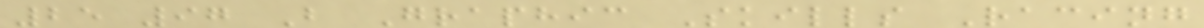25 97 B Graphic Skills Racing
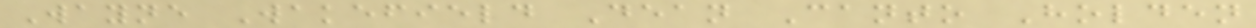Wayne Wakefield Dean Canto Holden
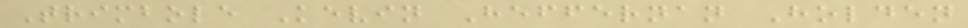Trimbole Kevin Heffernan Holden
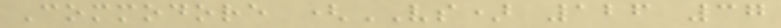Commodore (VS) 126 37
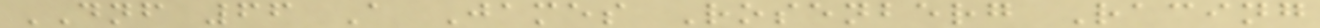DNF 66 A James Rosenberg Racing
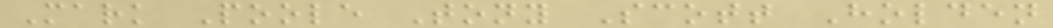Mark Poole Tony Scott Holden
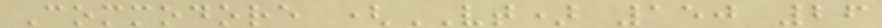Commodore (VT) 150 26
